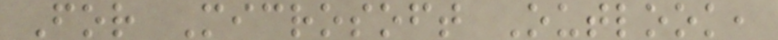For Microsoft Outlook,
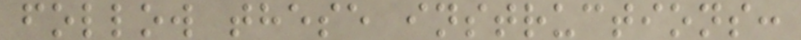follow these instructions:
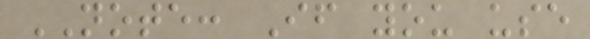NOTE: If you use
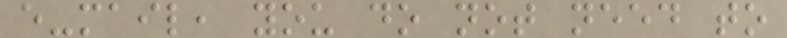e-mail, you do not need to
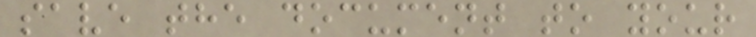save the document to your
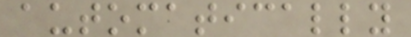automatically
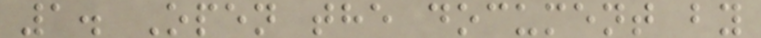1. Open the document by
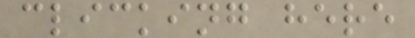clicking here
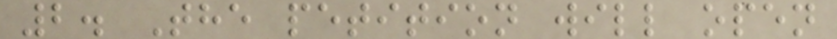2. The petition will open
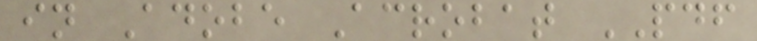in Adobe Acrobat PDF
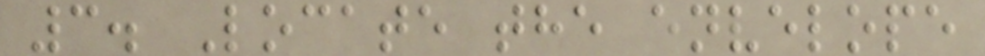3. Locate the envelope
